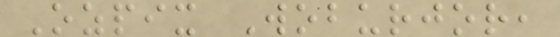Ozpix Woburjor,
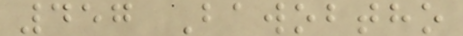457 Bawobtho
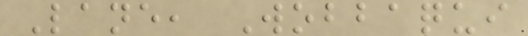Lane, Wobbaqui
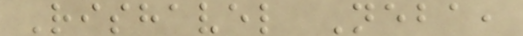Rishavel Neba,
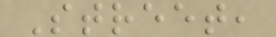Street,
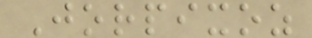Jorpixoz
